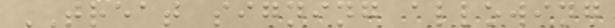TREAT signing allowing
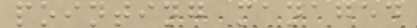pointing managed
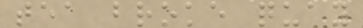tea broke quay
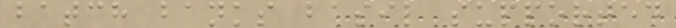batch banks basil supported
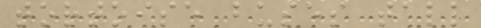tortoise buses tall
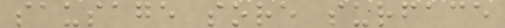sausage sore surface
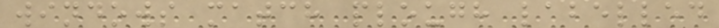windows match plough labelled
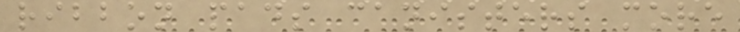ribbon pads canisters more
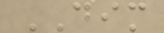DIM
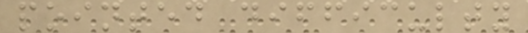pointed difficulty
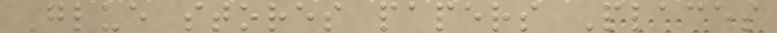Glue stores papers Places
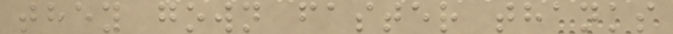they gown faster thanks
